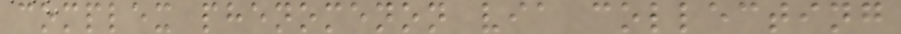complex phenomenon via collecting
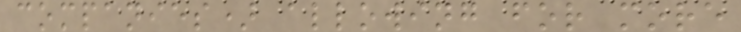companies) allowing for more
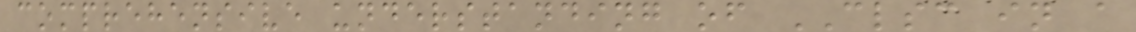comprehensive understanding of CLSC in a
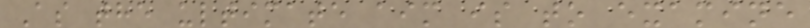As the ultimate aim is to examine
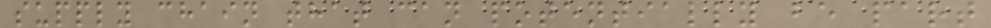supply chain that can potentially be part
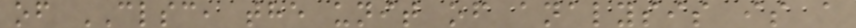of CLSC, the unit of analysis is a
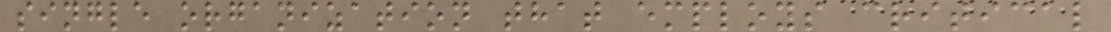single organization that employs critical
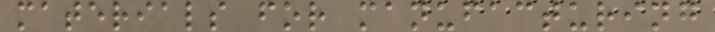materials for manufacturing
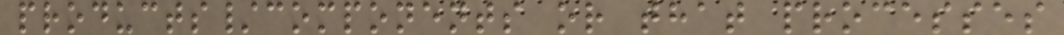products/components or that processes
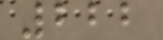222
